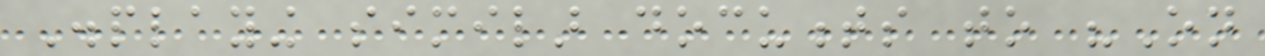Displaying similar documents to "On
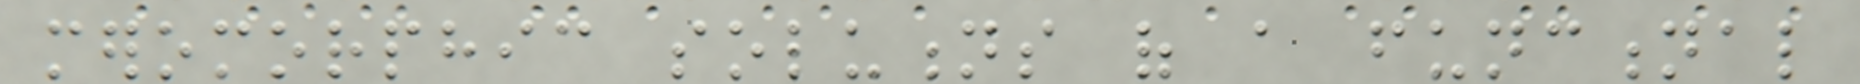meromorphic solutions of a functional
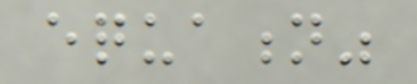equation"
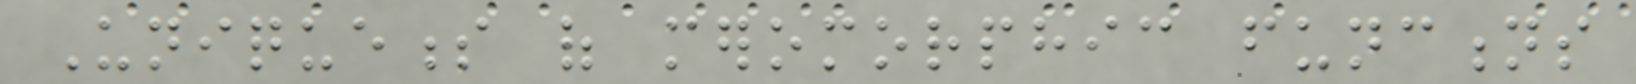Uniqueness of meromorphic functions
